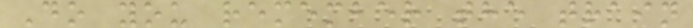Do you remember the train
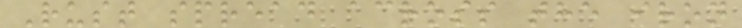Rust spread across the iron
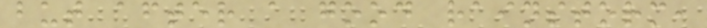but after a good rainstorm,
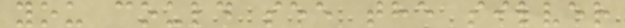you could see the silver
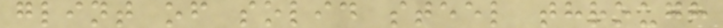glint of solid steel through
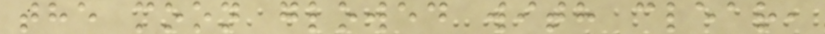the moon glowed with clear,
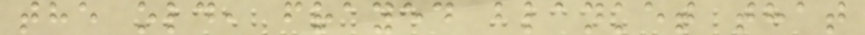the old, frayed blanket that
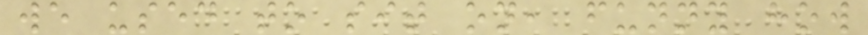we used to sit on, funny how
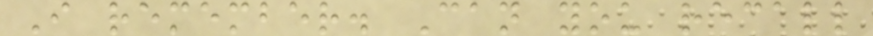I remember. Can you recall
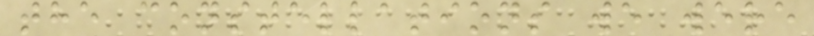the constellations we were
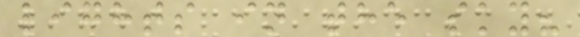lights in the sky?
